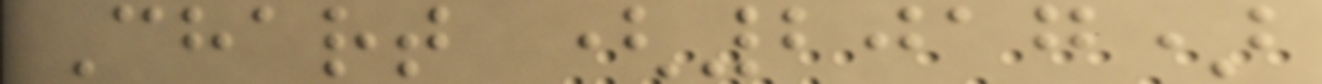Chart (2017)
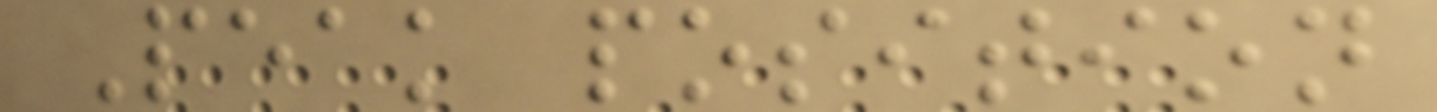Peak position
